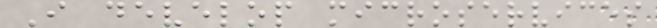I develop microservices
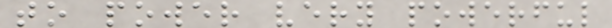to power very powerful
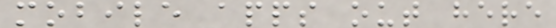mobile apps out here
